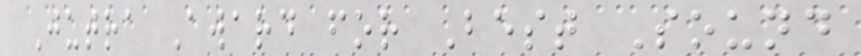Jutra Award for Best Sound
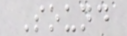Sound
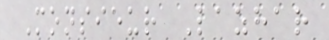Monsieur Lazhar
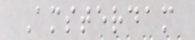Amsterdam
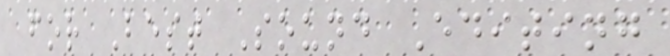for Best Sound Editing
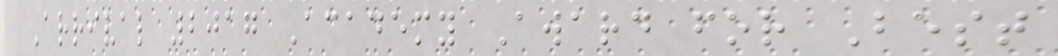Arrival 2017 Academy Award for Best
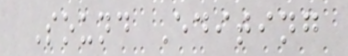Sound Editing
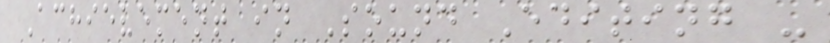Achievement in Sound Editing -
